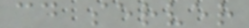cd server
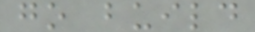go build
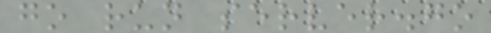go run server.go
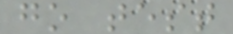go test
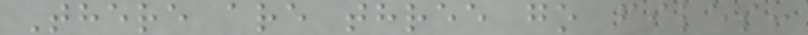There are three go files:
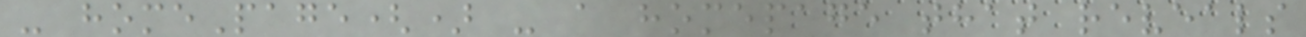- homePage() - a homepage that reveals
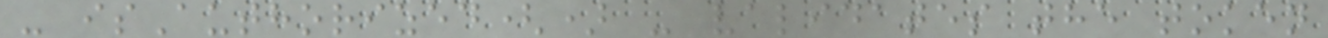- isAuthorized() - validates the token
